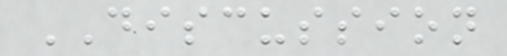DISCUSSION
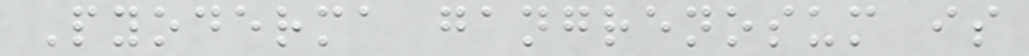Pyoderma gangrenosum is
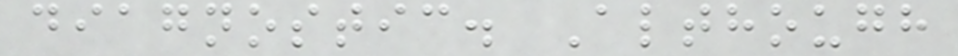diagnostic. Although
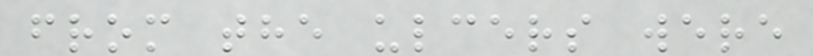from the ulcers were
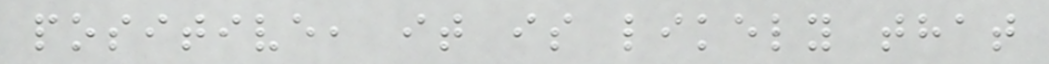positive, it is likely that
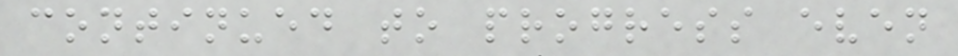continued to progress even
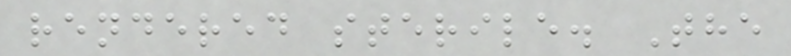rendered sterile. The
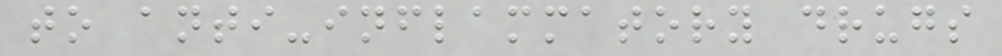to anti-inflammatory drugs
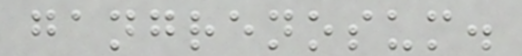gangrenosum.
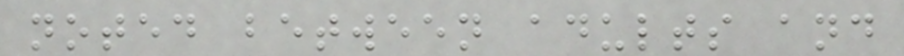noted between adults and
